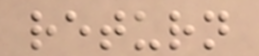return
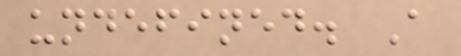undefined. A
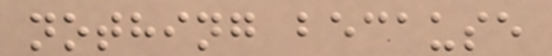nothing because
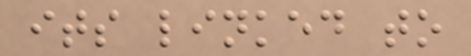its linked to
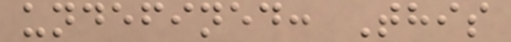undefined: This
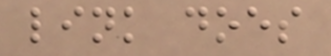link does
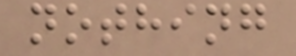nothing
